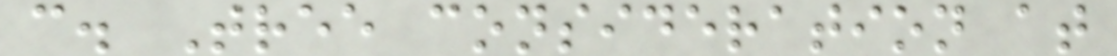c. Tree consideration at
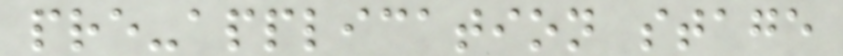pre-application stage
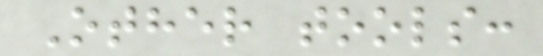Other tools:
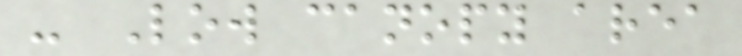- Low canopy area
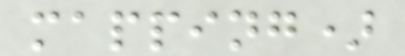mapping)
